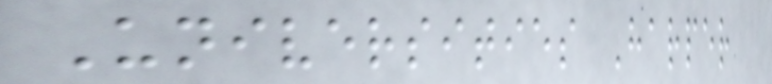Universities Harper
